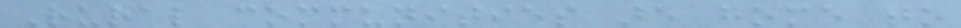Rural communities are home to
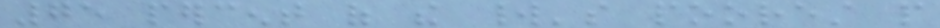75 percent of the world's poorest people
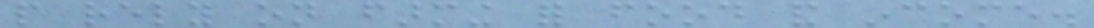people rely on farming for food and income.
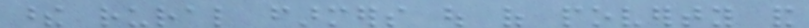these rural farmers out of poverty and
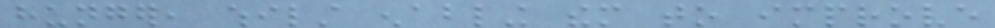hunger, whilst enabling them to improve
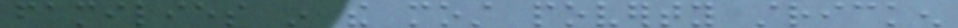families in the most poverty stricken
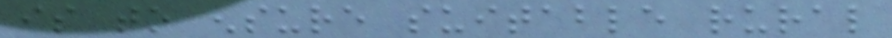is to ensure suitable rural
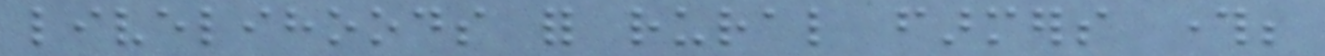livelihoods for rural farmers through;
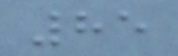85
